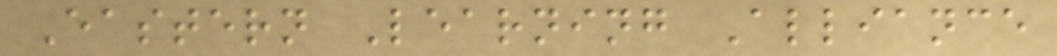Eastern Learning Alliance
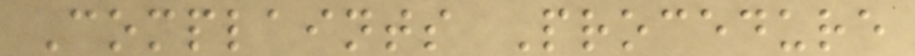Complaints Procedure
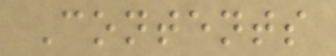Contents
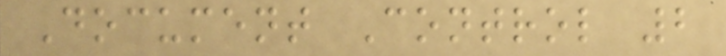Document Control 2
